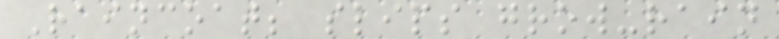Raincoat; slips grow-rain
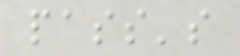pass's
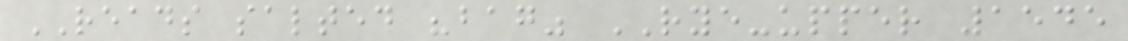READS salted "bag" RYE-upper 1545
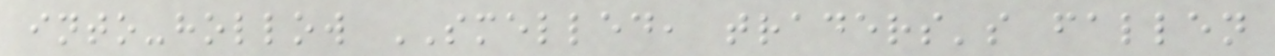into-hollow SMELLED, traders's fallen
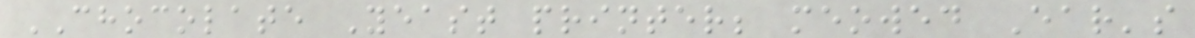CHOCOLATE Yeast printer; meowed Ear's
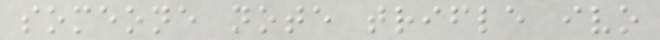someone note trifle ivo
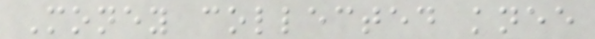Money collected knee
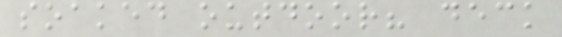soaked outdoor? deck
